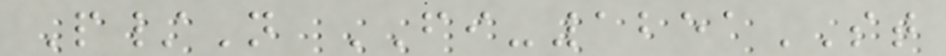P/N FI-1251ST
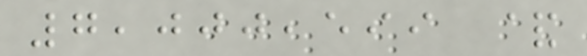7,000,599 &
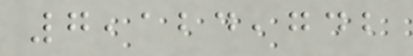7,124,742
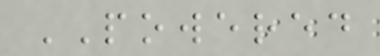POWERED
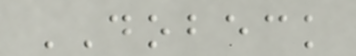DOBECK
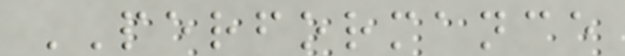PERFORMANCE
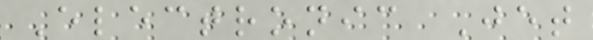Electronic Jet
